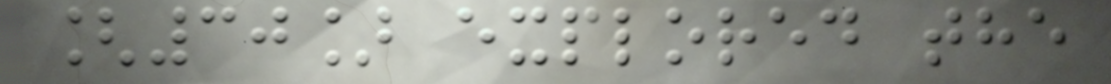[30] explored the
